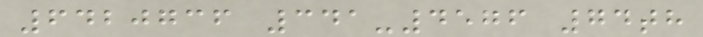6420736 341-4576 74th
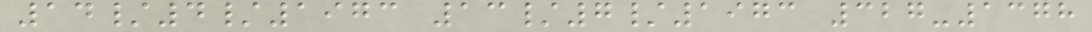14/4/1973 13/7/1973 327-1378
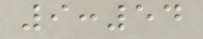9:54
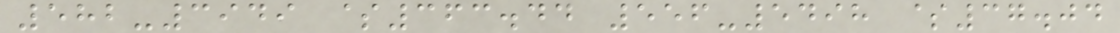582-3949 $363.44 556-5498 $37.04
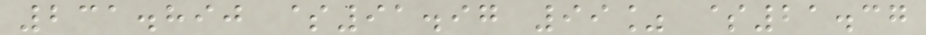231.890 $91.97 99% $21.37
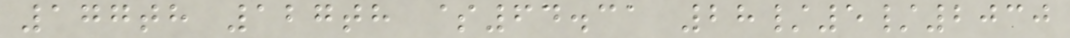177th 127th $64.31 28/5/2030
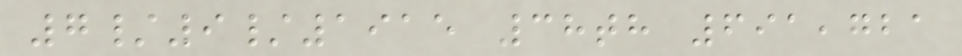7/9/1915 38th 691,721
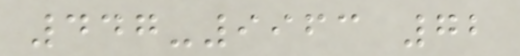447-9963 72
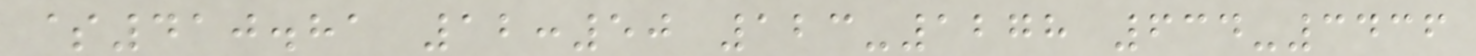$410.81 12:50 123-1278 634-3436
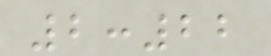2:22
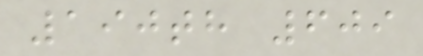190th 609
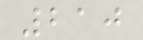210
